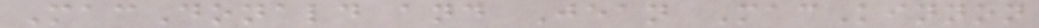MacDonald and Jean MacKinnon
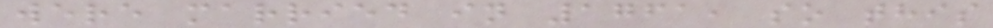were married in 1761, so this
